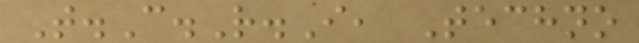T.C.R.I, Techno
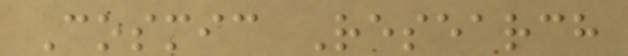Cosmic Research
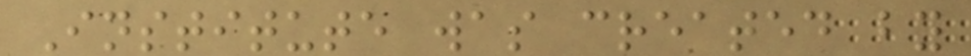Institute was created by
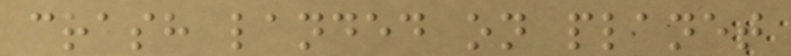crash landed on planet
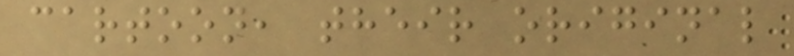cartoon, their original
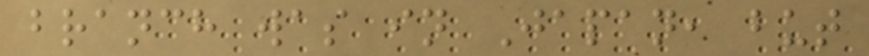branch was in Japan, but
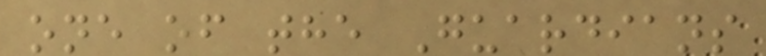one of the Guardians
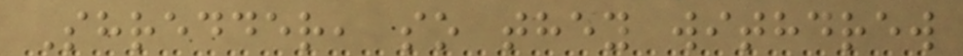Shredder, so they withdrew
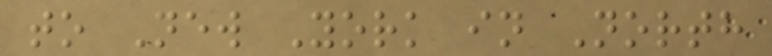to New York in North
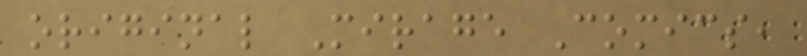original Mirage Comics,
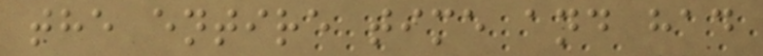the entire time and had
